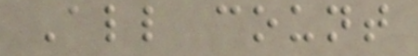All count
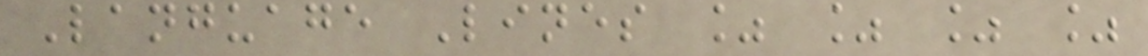Language Lines % % % %
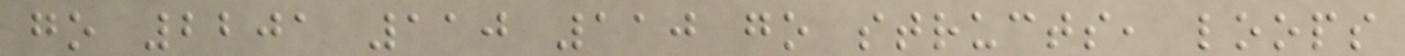go 2201 110 110 go structs, loops
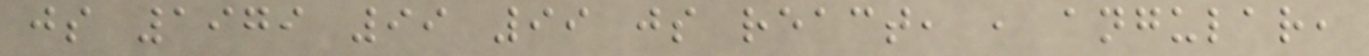js 1979 99 99 js react, , angular,
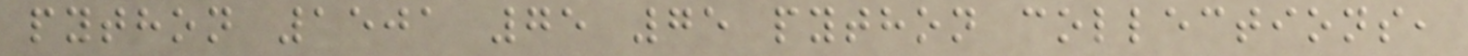python 1501 75 75 python collections,
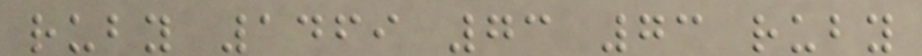ruby 1469 73 73 ruby
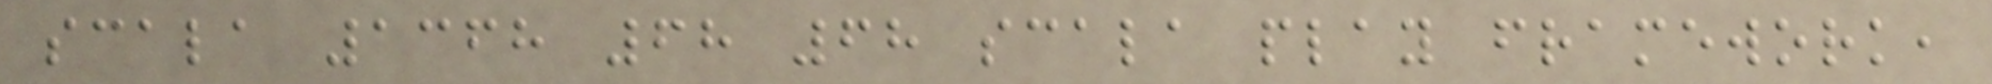scala 1368 68 68 scala play framework,
